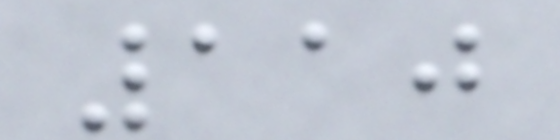110
